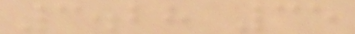3.28 35
